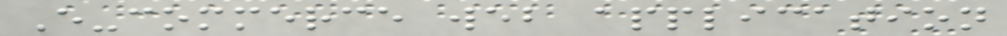E-commerce web application
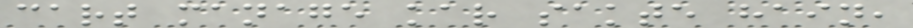cart manage kar sakte hain,
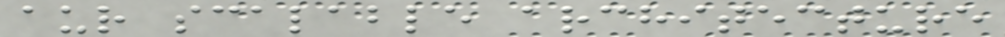aur scalable architecture
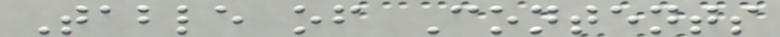Table of Contents
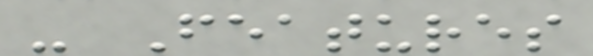- Features
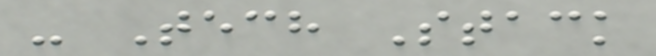- Tech Stack
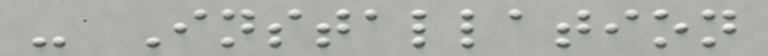- Installation
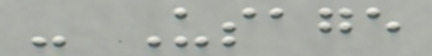- Usage
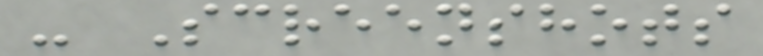- Screenshots
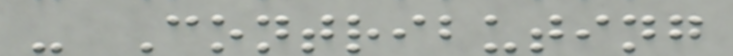- Contributing
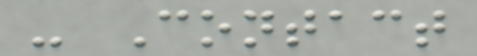- Contact
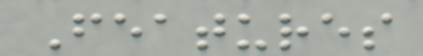Features
